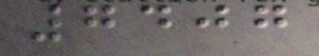7407
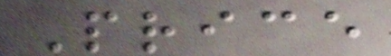Price
